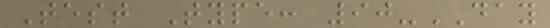Test Type: 90-DAY
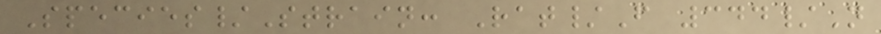Species/Strain: Rat/F 344/N
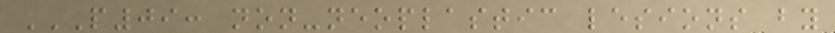P09: NON-NEOPLASTIC LESIONS BY
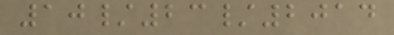10/23/2014
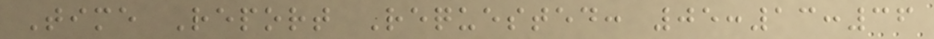Time Report Requested: 05:13:36
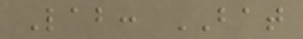Lab: BAT
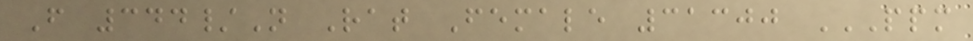F 344/N Rat Female 31300 PPM
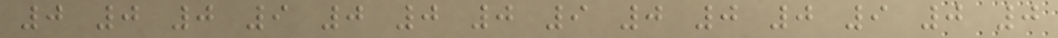0 0 0 9 0 0 0 9 0 0 0 9 0 0
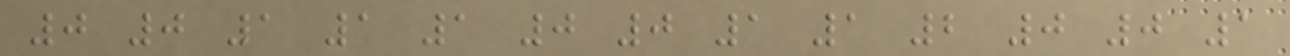0 0 1 1 1 0 0 1 1 2 0 0 1
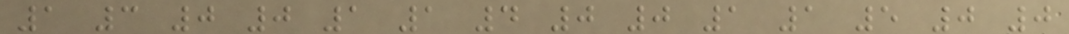1 3 0 0 1 1 4 0 0 1 1 5 0 0
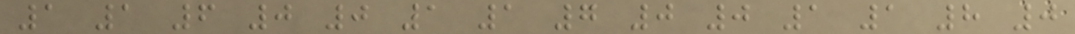1 1 6 0 0 1 1 7 0 0 1 1 8 0
